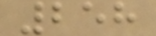258
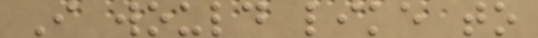I would like to
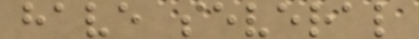have several
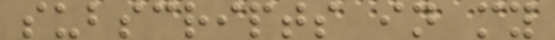subscripts in my
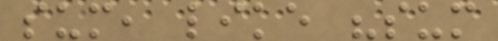sum, like "sum
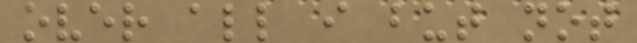over all i but not
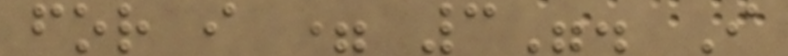for i = 3". I
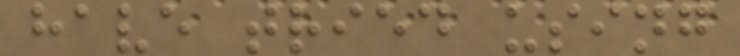have tried using
